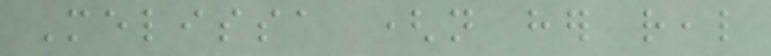Melissa (not her real
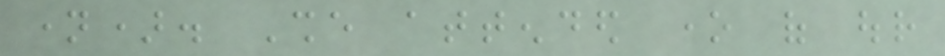name). She attended one of our
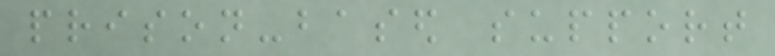prison-based support
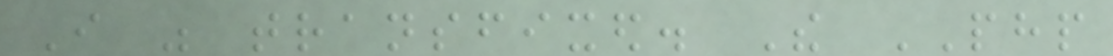I was transfixed. The PHP
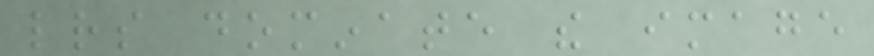letters dominate the image
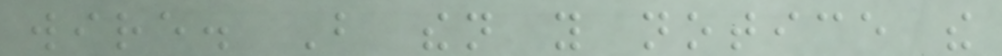wire. But then you notice the
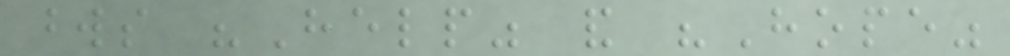words "Help" and "Hope"
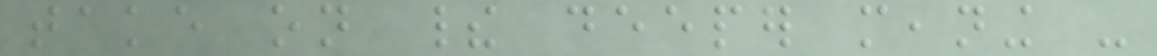take on their deeper meaning -
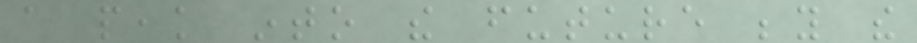a peak into the future beyond the
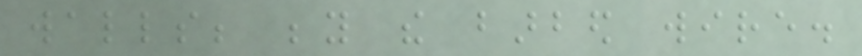walls; beyond the barbed wire.
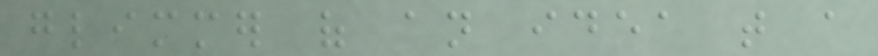glimmer of an idea that a
